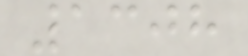1308
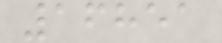16851
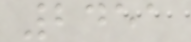2451
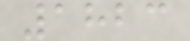1823
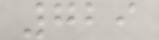729
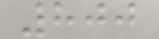800
